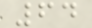64
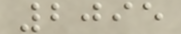2095
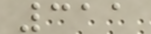311
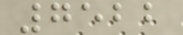7522
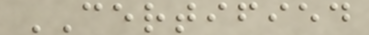CERTIFIED
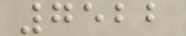7522
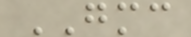GMC
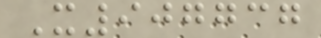X907737
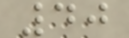40
